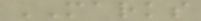MARKS
